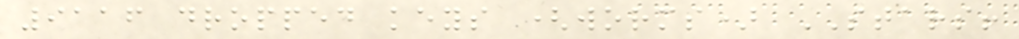9116 dropped keys (worms) STARS!
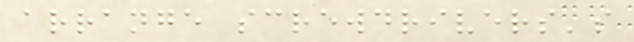arrange screwdrivers's
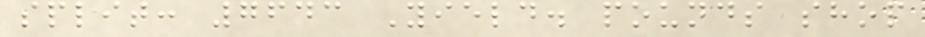split: 7643 Yield. pounds shop
